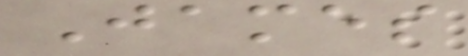James
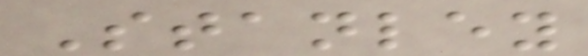Stanley
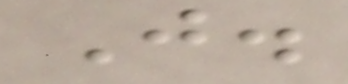J.
